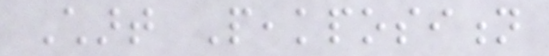Chart Peakposition
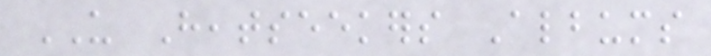US Heatseekers Albums
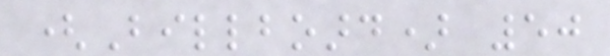(Billboard) 50
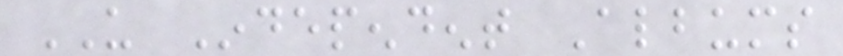US Independent Albums
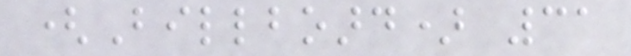(Billboard) 31
